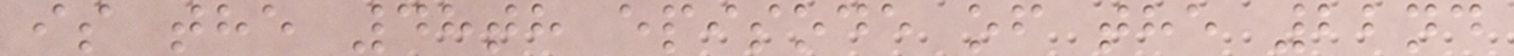is the 48th episode of the 22nd
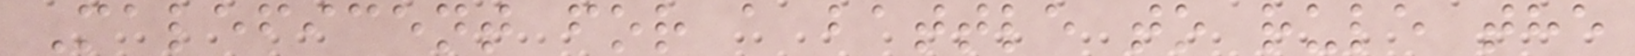Maleficent for a battle to rule the
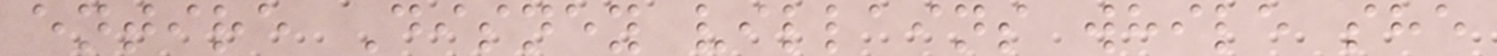entire Disney villains while she
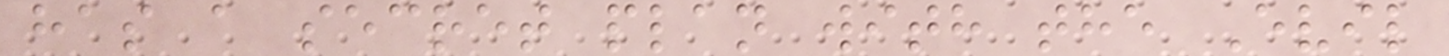has a secret plan with the Evil
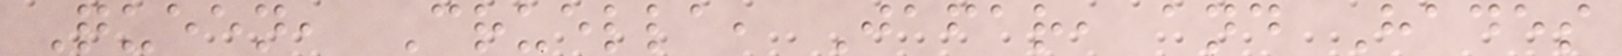Queen, Cruella, Jafar, and Hades
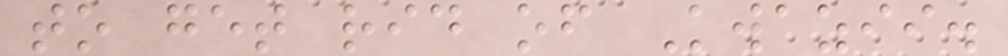to get rid of Kwazii.
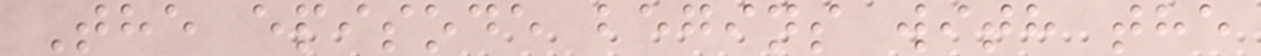The episode begins with the
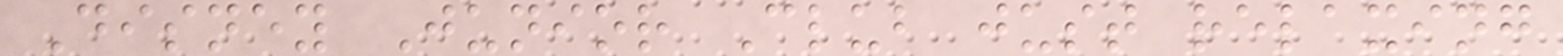Disney Junior Club just relaxing
